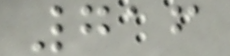716
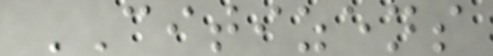CITIZENS
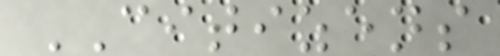CITIZENS
